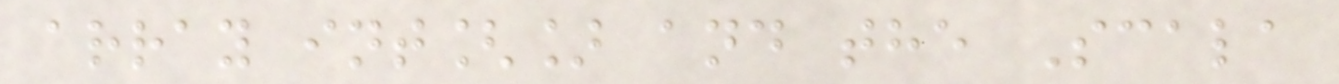array int[] and the Scala
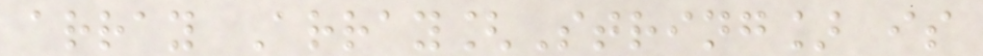array Array[String] is
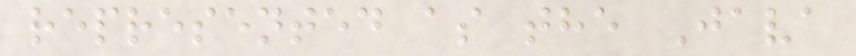represented as the Java
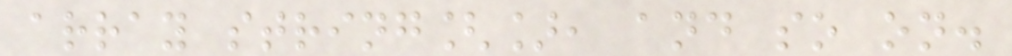array string[], and so on.
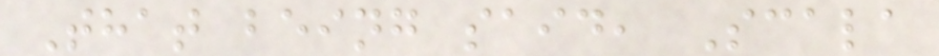That being said, Scala
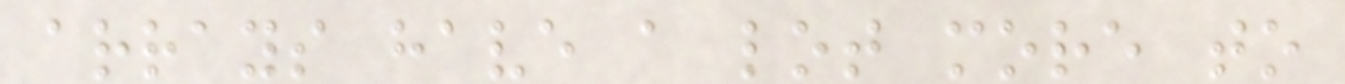arrays have a lot more to
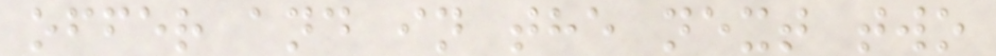offer and in the next two
